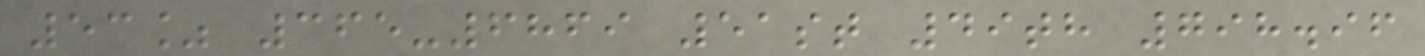53% 365-6869 51st 49th 798.96
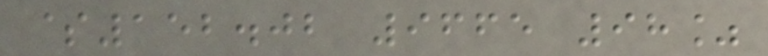$152.02 9665 98%
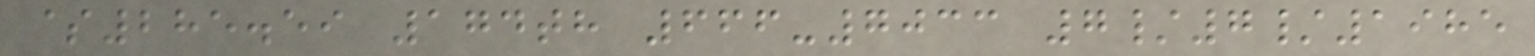$285.59 174th 666-7033 7/7/1985
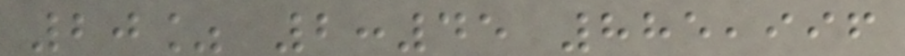20% 2:45 885,996
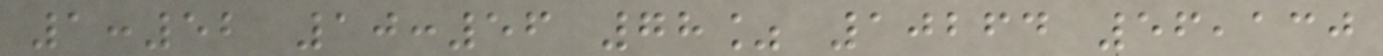1:52 10:56 78% 10264 56,130
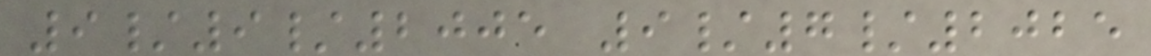9/9/2005 9/7/2025
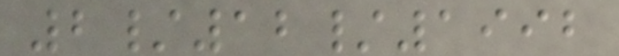2/12/1992
